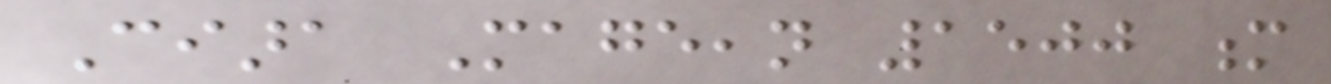Ciara Mageean 1500 m
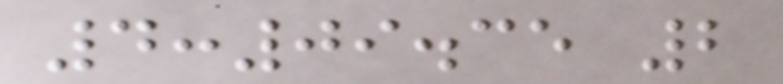4:09.35 2
